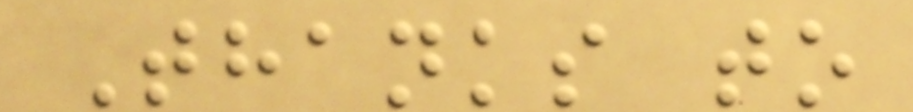Thanks to
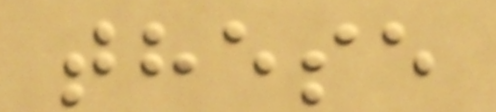these
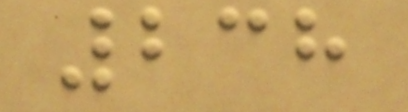238
